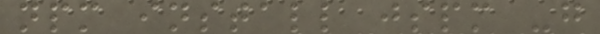npm install jspm -g
